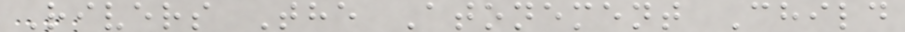Rivers The Atonement Child
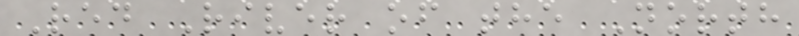Red River of the North
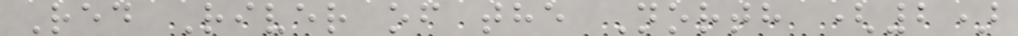Red River of the North (2)
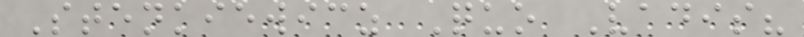Stenkiewicz Quo Vadis?
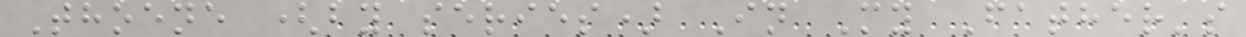Thoene (by series) In My Father's
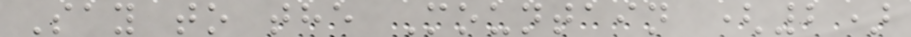Say to the Mountain (2)
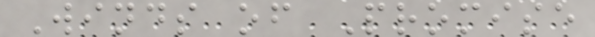Winds of Promise
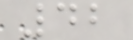42
